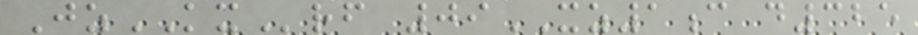JzKXrf 09XZ1c d325
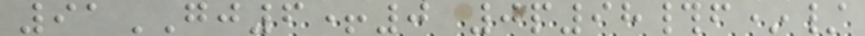91GJ6+0 0p98#f*/
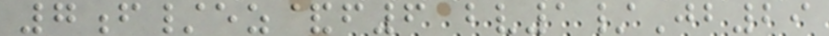7f/ez&f6 bv1/Jb29
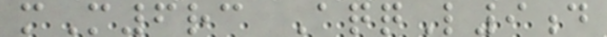mM6rc AqqL9d
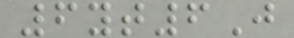6yt6J
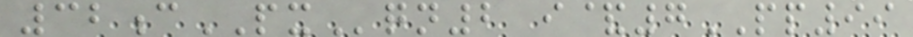32cPXqn2 i&7PP99
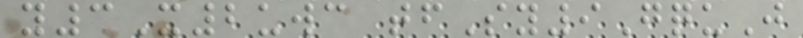y3X2uwc tfSy9GquJ
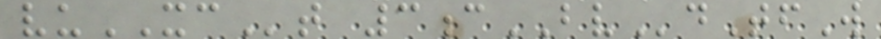vuXCt 3cBVdTfW
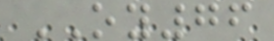OY76
